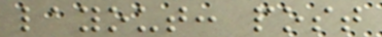layout: post
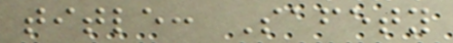title: Safety
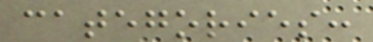categories:
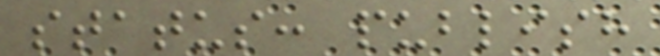status: publish
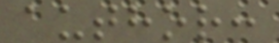author:
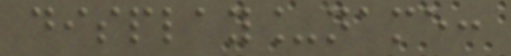display_name:
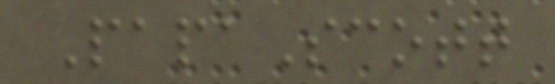PapaScott
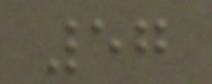57
